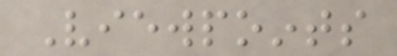Viewpoints
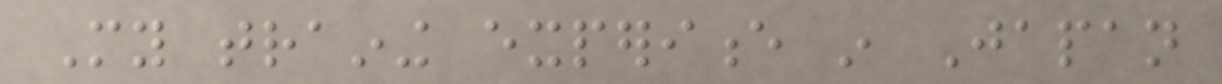My training experience in Japan
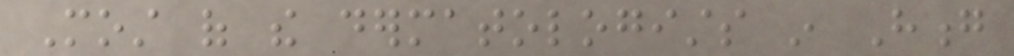Most of the dermatologists in Hong
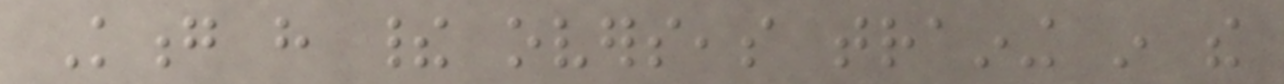Kong have their overseas training in the
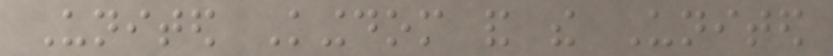United Kingdom and the United
